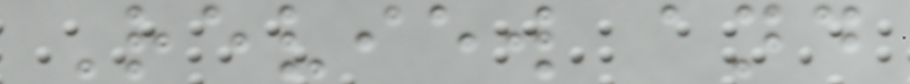Review and
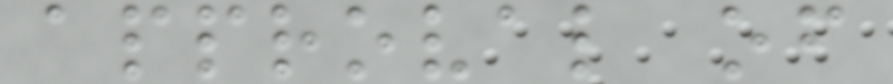approval of
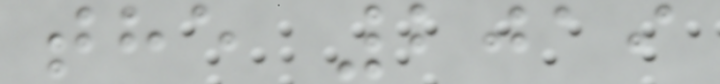the 2019
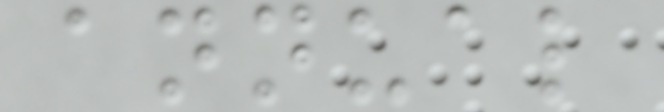annual
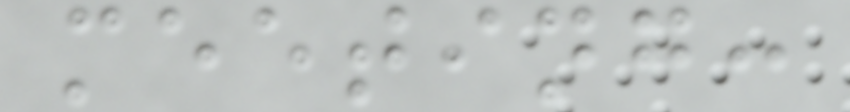meeting:
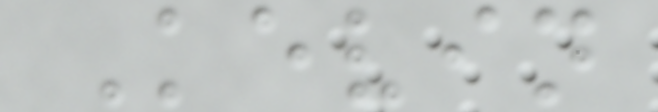Kevin
